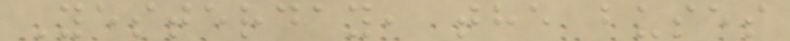Yesterday, the buses
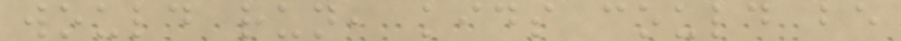would run, kids could be
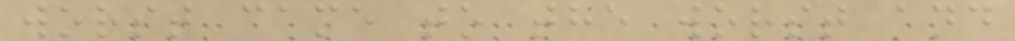worst came to the worst and
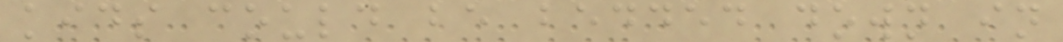kids could be bedded down in
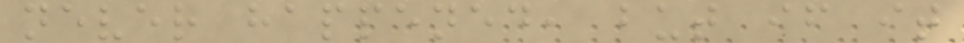never happened, but if it
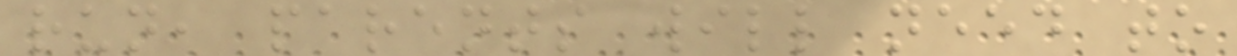run, parents will need to
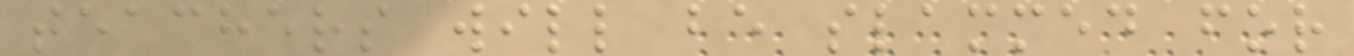teachers will be slammed for
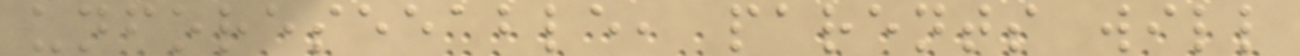unforeseeable, parents will
